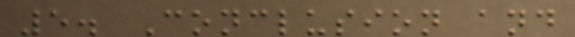5. Conclusion and
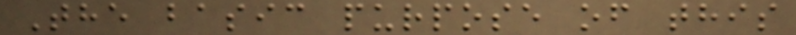The basic purpose of this
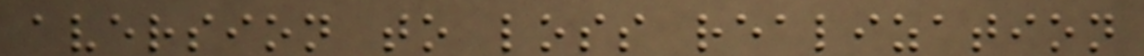aversion to loss realization
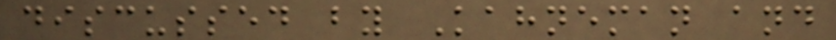discussed by Kahneman and
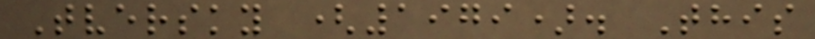Tversky (1979). This
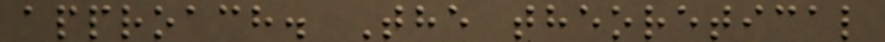approach. The theoretical
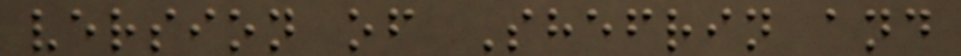version of Shefrin and
